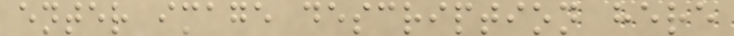enter image description here
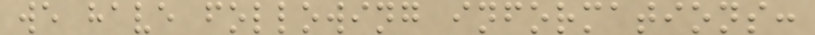we have following informations:
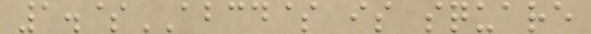1.$ABCD$ is square
